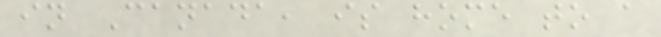in Canada, is home to a
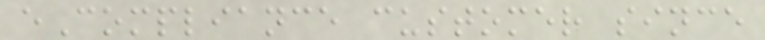eCompliance customer since
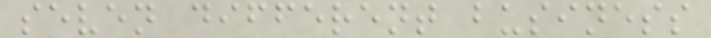seven different business
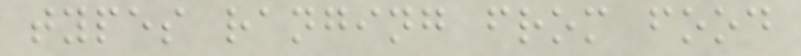types ranging from food
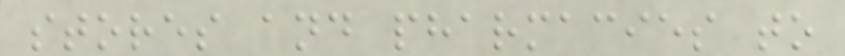stores and pharmacies to
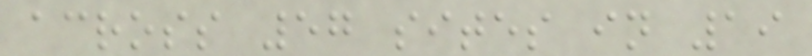across 57 sites in 19
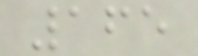165
